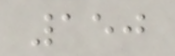150
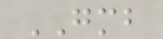GMB
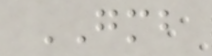GMB
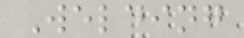Welding
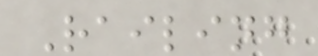Railing
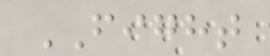FIGHT
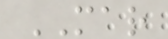MAR
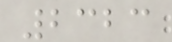2323
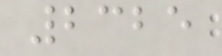2325
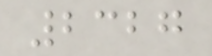2327
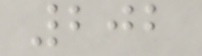202
